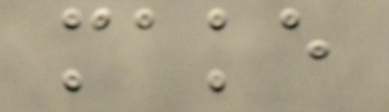make
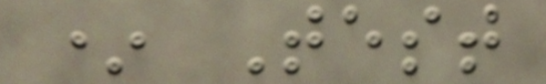* Test
